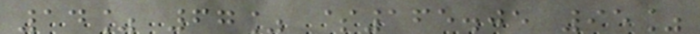14% 67% $165.05 95%
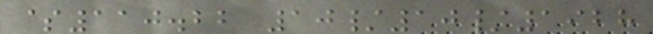$110.22 10/10/1928
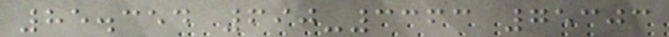85.354 690-3363 75303
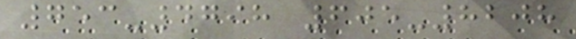753-4798 605-8208
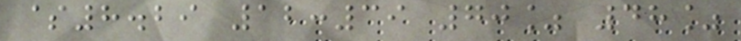$8.29 12:39 70% 48%
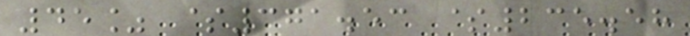45% $371.53 $235.58
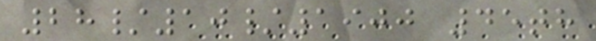28/10/1900 45th
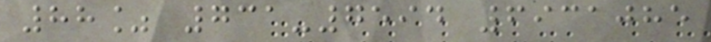88% 731-7594 6931085
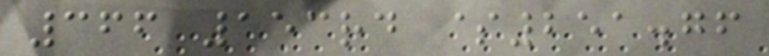366 153rd $251.76
